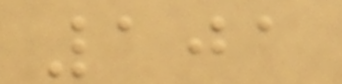101
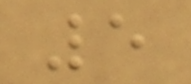5
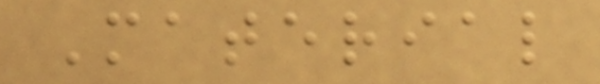Material
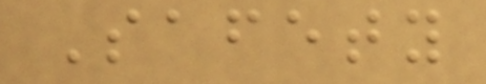Safety
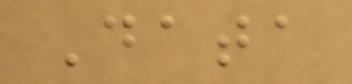Data
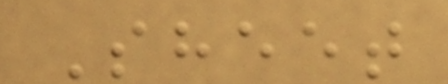Sheet
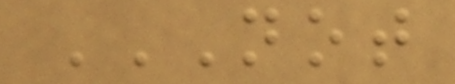NOT
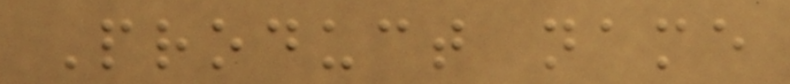Product name
